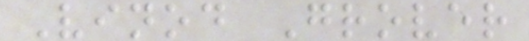Vinod Grover
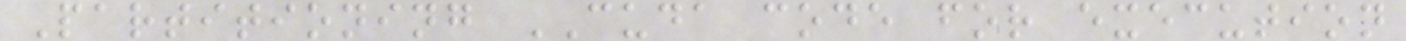Partitioning CUDA code for execution
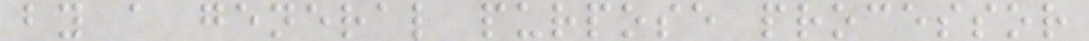by a general purpose processor
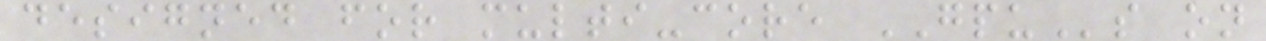designed for multi-core GPUs on
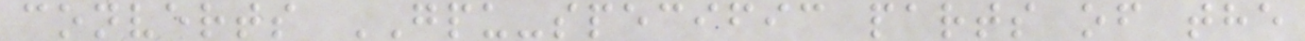converts GPU-specific parts of the
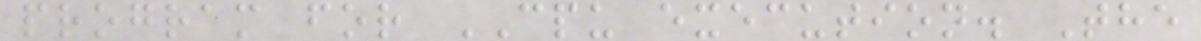program for CPU execution. The
